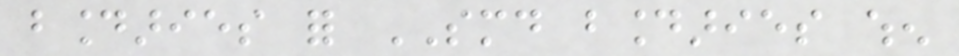boundaries for SMD boundaries when
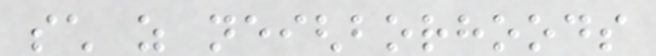such as neighborhoods
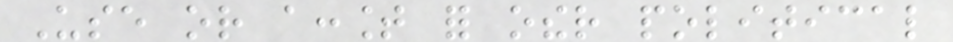Use or account for other political
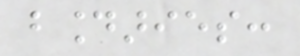boundaries:
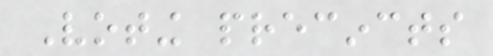Voting precincts
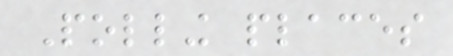Polling places
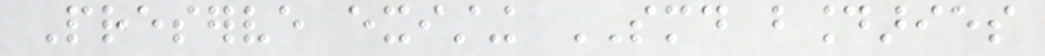Preserve existing SMD boundaries
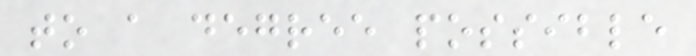to a degree possible
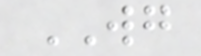WG
